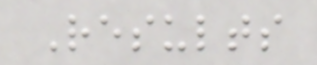Results
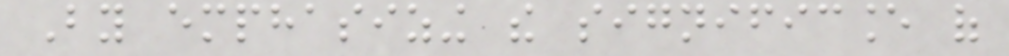By emphasizing the significance of
